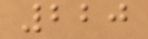220
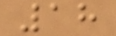18
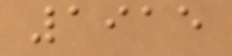1915
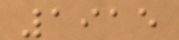1915
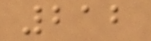212
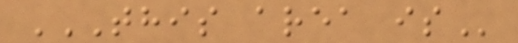THIS AREA IS
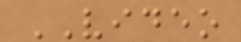VIDEO
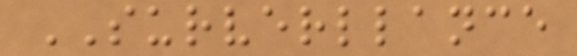SURVERLLANCE
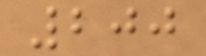200
